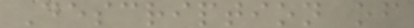Description of
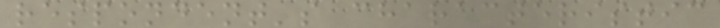respondent's characteristic
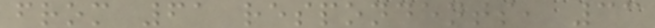from 61 respondents, 33
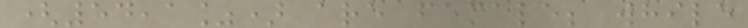(54,1%) are female; while
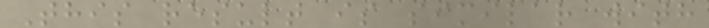This result is similar with
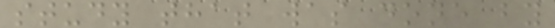study that was done by
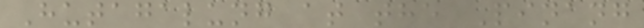Hutagalung at the Pinang
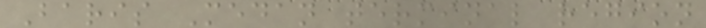Baris Medan terminal region
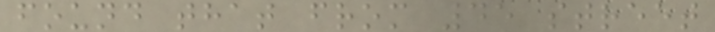found that from 45 street
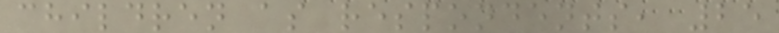children as respondents, 25
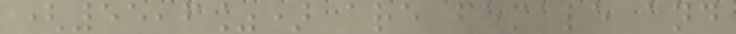(55,6%) are female and
